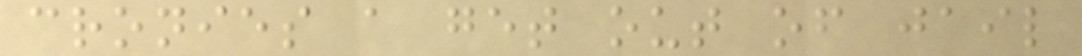cronies a get out of jail
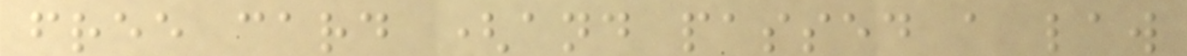free card (and passed a law
